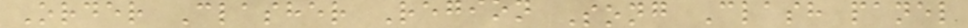Order Clasher Region Song Clash panel
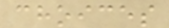choices
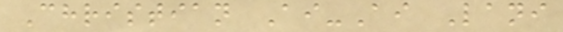Christian Ai-Ai Lani
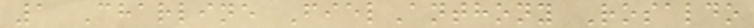1 Charline FielAnthony Rosaldo
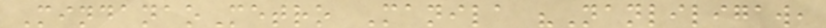MindanaoMetro Manila "Nanliligaw,
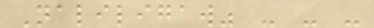Naliligaw" - - -
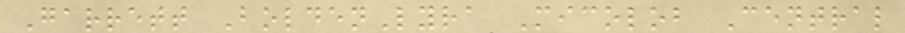Garrett BoldenLyra Micolob Central
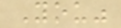You"
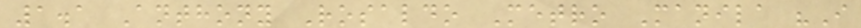1.1 Anthony Rosaldo Metro Manila "I
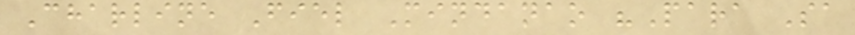Charline Fiel Mindanao "Para Sa
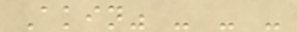Akin" - - -
